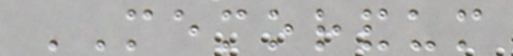MEMORANDUM
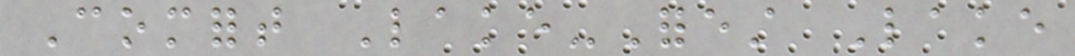Comfort Lake-Forest Lake
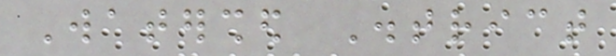Watershed District
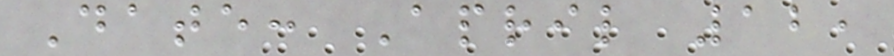Date: April 12,
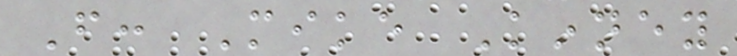From: Mike Kinney
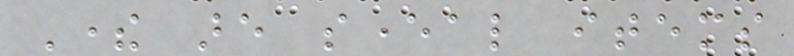There are several items
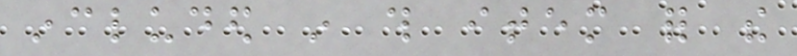included in this item for the
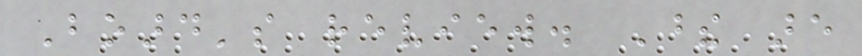Board's review. These are
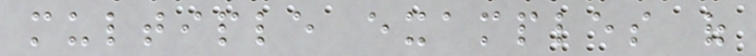multiple examples of
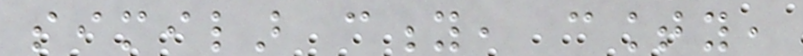similar city, county,
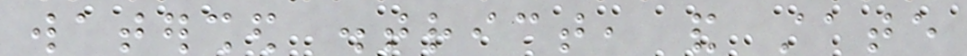watershed district, and state
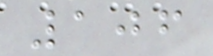106
